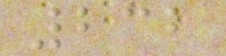232
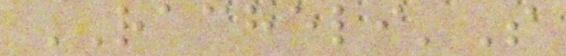RACHELI'S
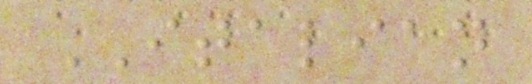ITALIAN
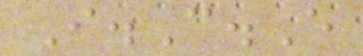I.C.E
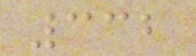332
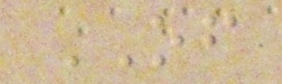OF
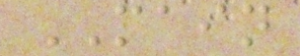MAIN
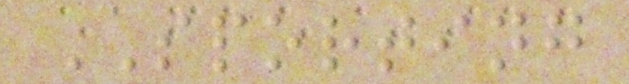SPORTING
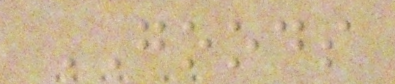GOODS
